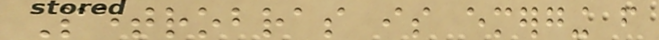Petrobras is emerging from
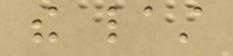the last
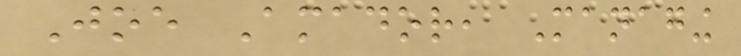Joe Amador, Managing
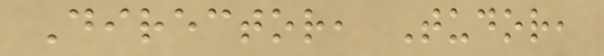Director, Tudor,
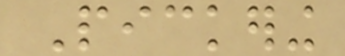Pickering
